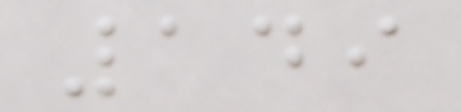149
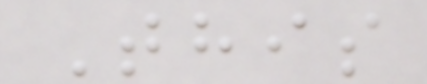This
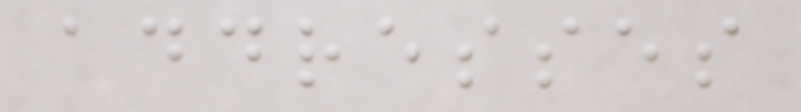addresses
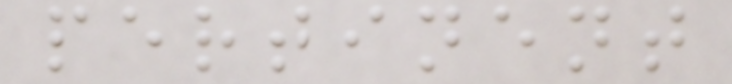pertinent
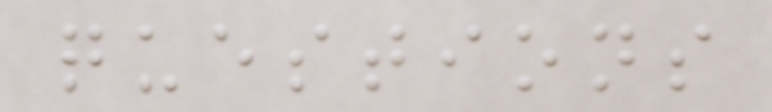questions
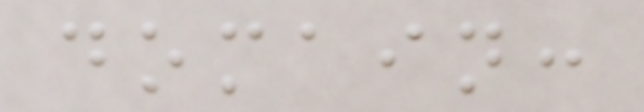domain:
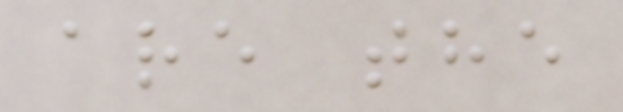are the
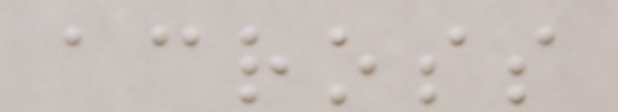across
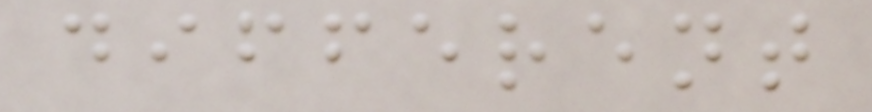different
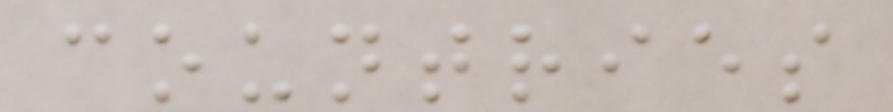countries
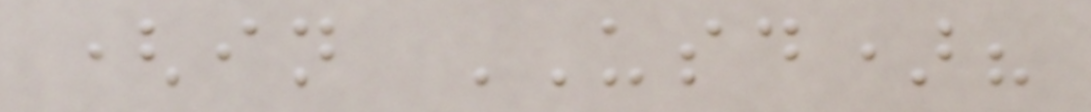(in USD)?
